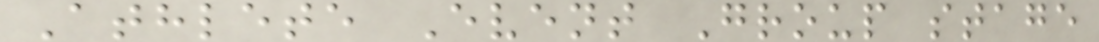Athlete Event Group stage
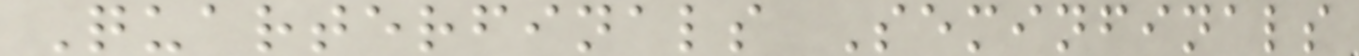Quarterfinals Seminfinals
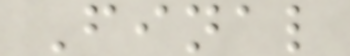Final
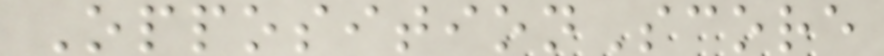OppositionScore
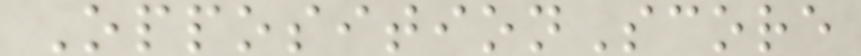OppositionScore
